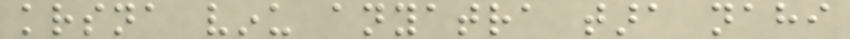krsna vinu anyatra tara nahi
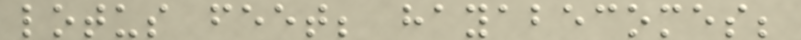lotus feet; hayabecomes;
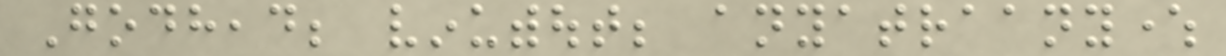Godhead; vinuwithout; anyatraanywhere
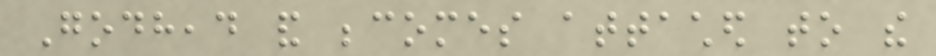Godhead and becomes attached to the
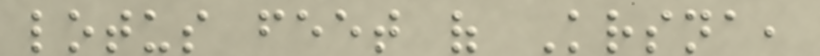lotus feet of Krsna,
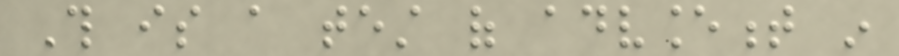This is a test of advancement in
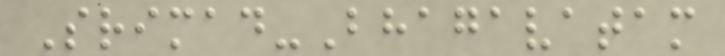Srimad-Bhagavatam
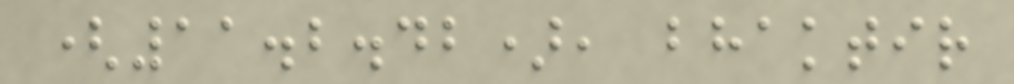(11.2.42), bhaktir
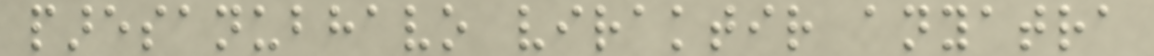paresanubhavo viraktir anyatra
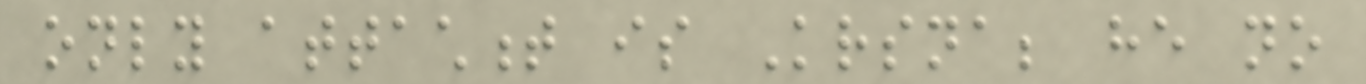only attachment is Krsna; he no
